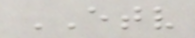ETV
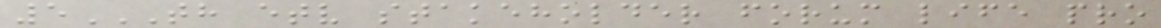5TH ETV STAKEHOLDER FORUM LIFE PRO
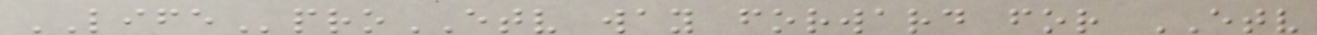LIFEproETV way forward for ETV
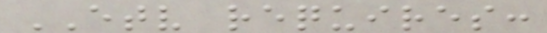ETV requires:
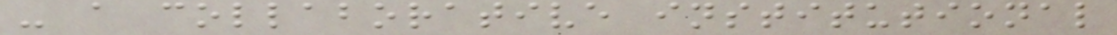- a collaborative institutional
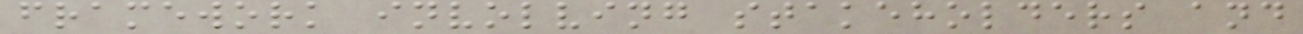framework involving stakeholders and
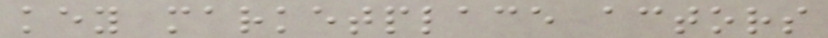key marketplace actors
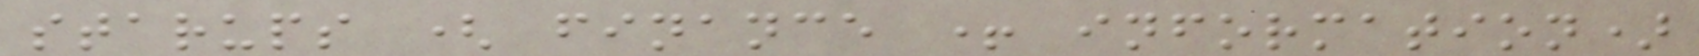starups ( finance + information)
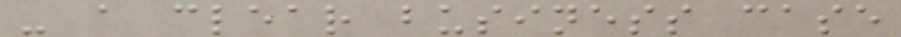- a clear business case
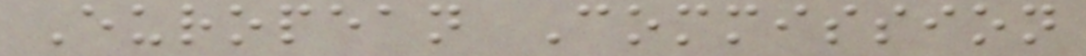European Commission
